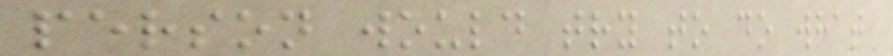person would try to do what
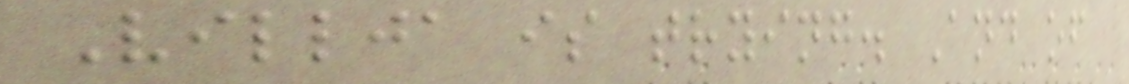Villja is trying. And of
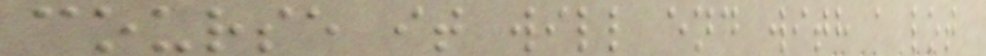course it will end with a lot
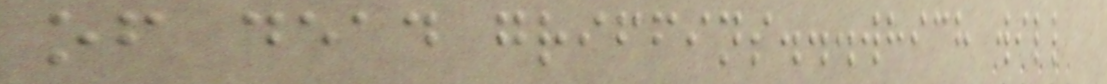of dead griffins...which will
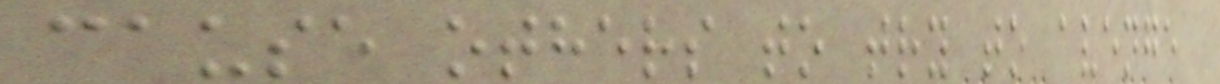cause others to try to avenge
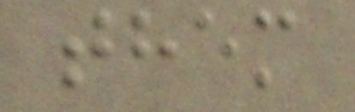them
